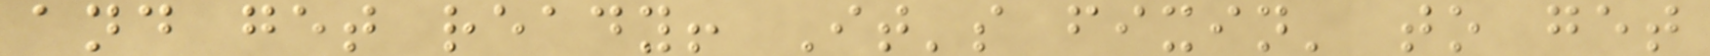and get ready! It's fixin' to get
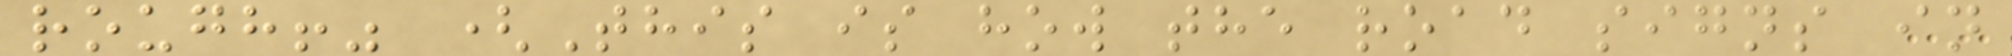rough!" (This is how the road signs in
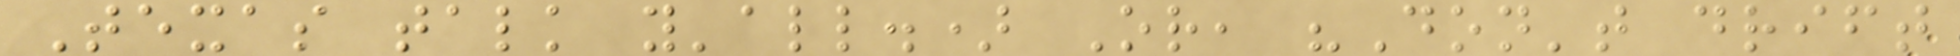Texas talk y'all.) Or, "Don't drift
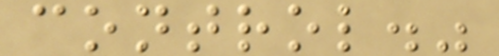control."
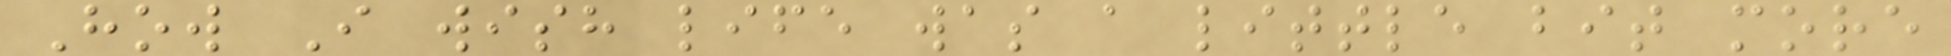How I wish life was a little bit more
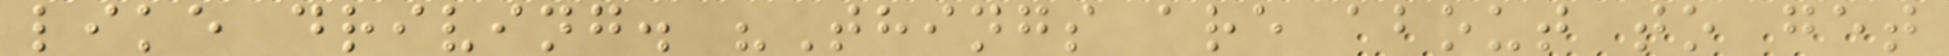like driving. "Things are about to get
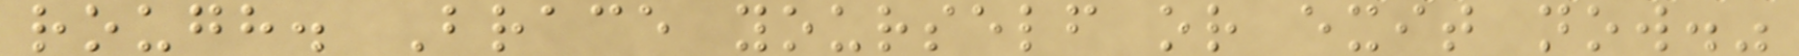rough. Brace yourself or exit now."
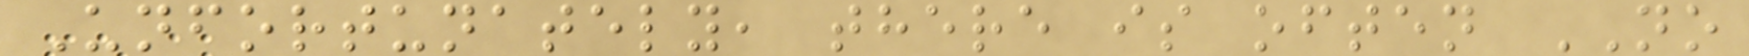Unfortunately, there is often NO
